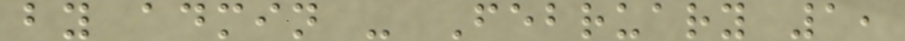by admin - February 1,
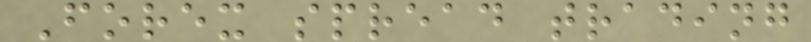Forex spread trading
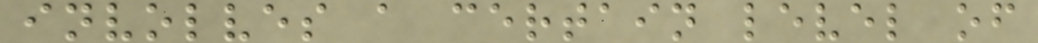involves a certain level of
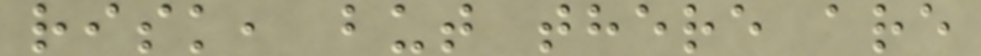risk, but there are
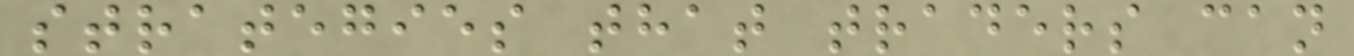strategies that traders can
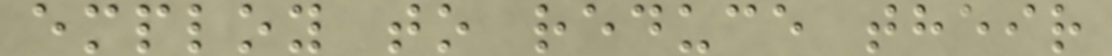employ to reduce their
